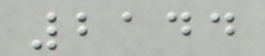2144
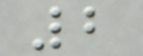2
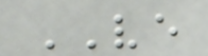VE
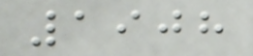1908
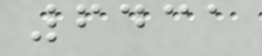6431
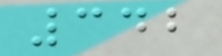342
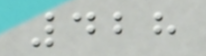428
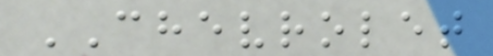CHEVROLET
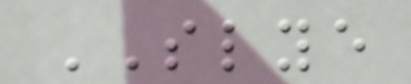SLYE
